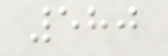580
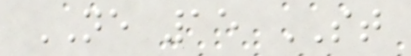NE 15 ST
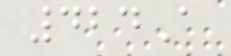424A
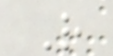R
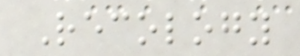Recology
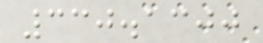330.1300
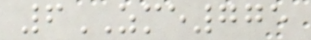6ZME775
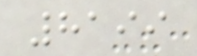8199
